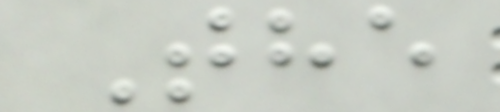The
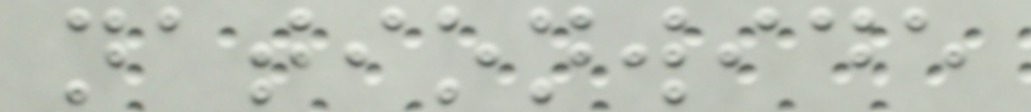nationwide
